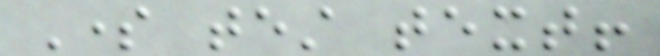Some test text!
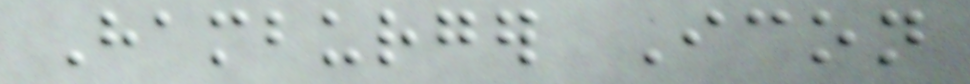Hamburger Icon
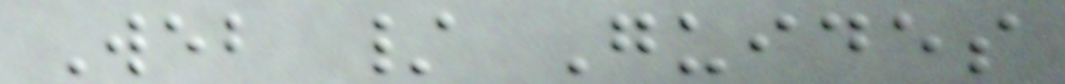Web / Guides
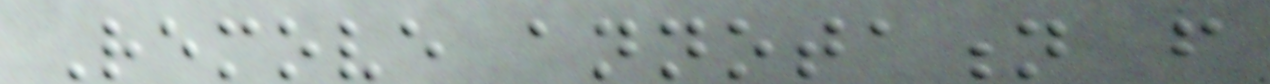Remove annotation from
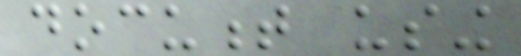document using
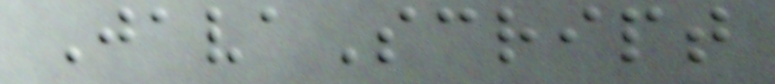JavaScript
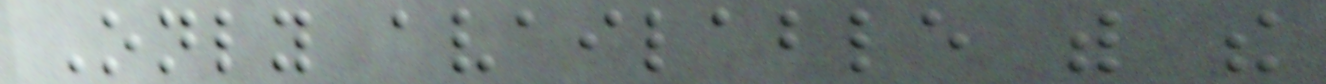Only available with the
